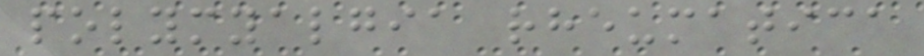polymyalgia rheumatica
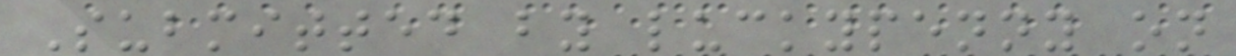Submitted by luckypenny on
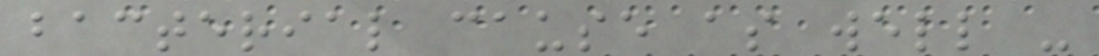bacterial cause as well -
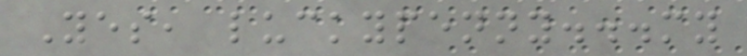Yes, luckypenny...my
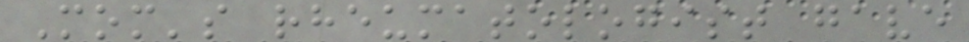Mom's rheumatologist gave
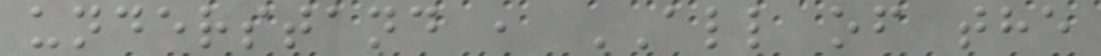understand , ALL of the
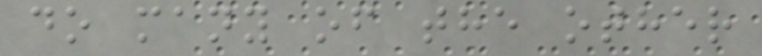do many of the other
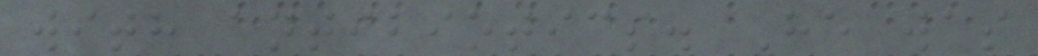with antibiotics. He was
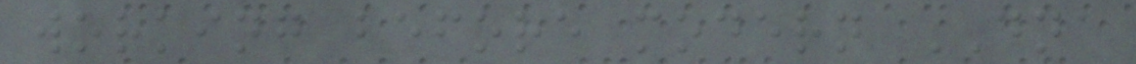working before modern DNA
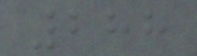288
